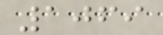1069
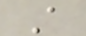A
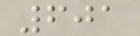601
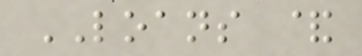LOANS &
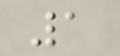1
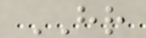HR
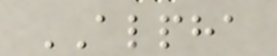ALPHA
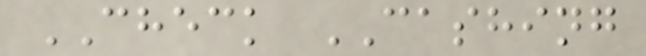CHECK CASHING
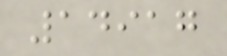14917
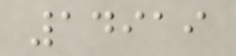14919
